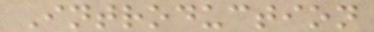Introduction
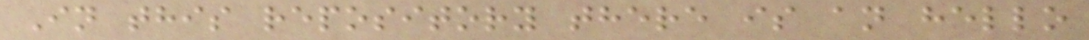In this repository there is an hello
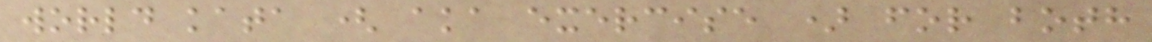world kata ( aka exercise ) for both
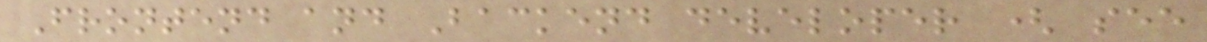Frontend and Backend developer ( see
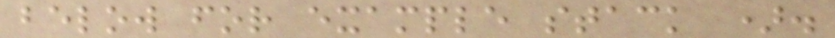below for example stack ).
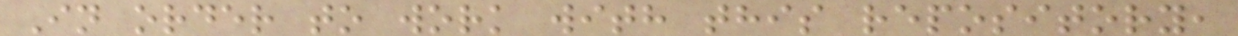In order to work with this repository,
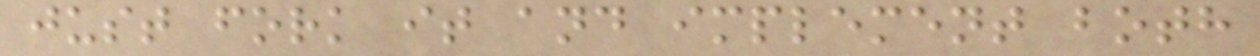just fork it and implement both
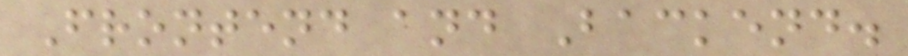Frontend and Backend.
